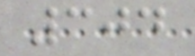304
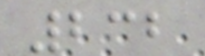232
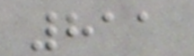811
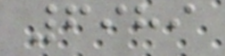6989
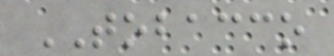TOBACCO
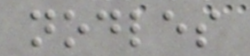nodles
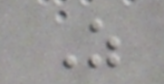Z
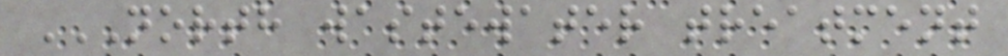NORTH WASTEWATER TREATMENT
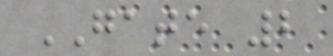GATE 2
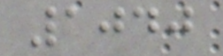1040
